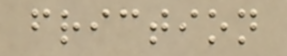friction
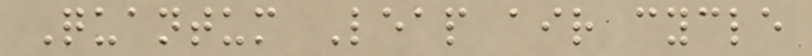Quantum Leap air cycle
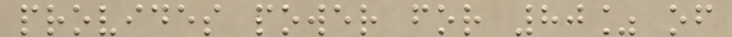provides power for 80% of
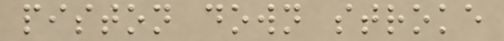piston down stroke
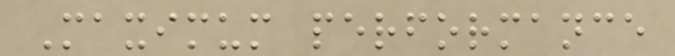Maximum performance
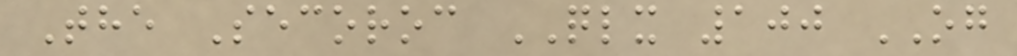The Secoroc QLX 100 OG
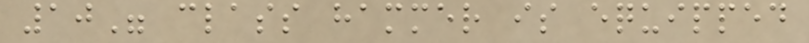10" class hammer is equipped
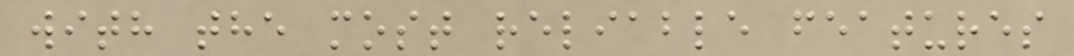with the most reliable features
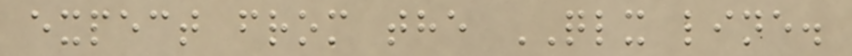expect from the QLX line.
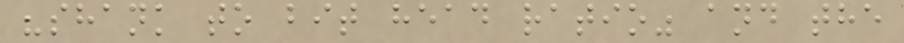"shank to bit head ratio" and the
